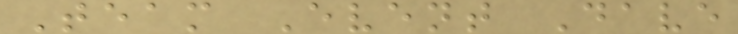Team Event Dave
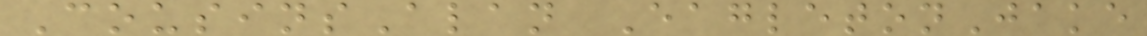CousinsAlan EagletonJake
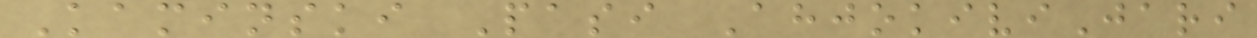Kaminski Pasi AhjokiviJari
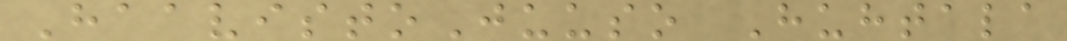HaavistoJuuso Huhtala
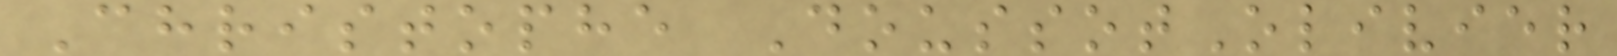Christophe DoussotOlivier
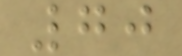70
